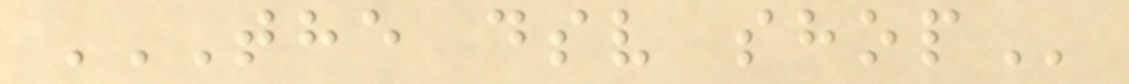THE DSV SHOP
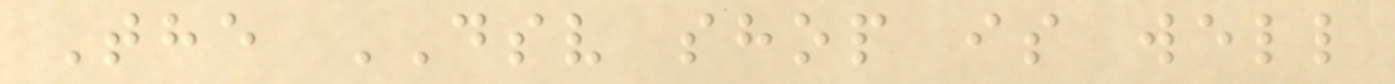The DSV shop is well
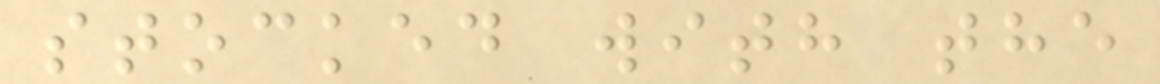stocked with the
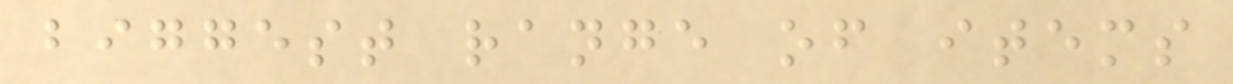biggest range of items
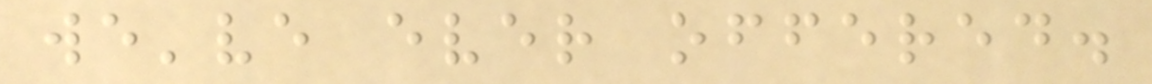we've ever offered.
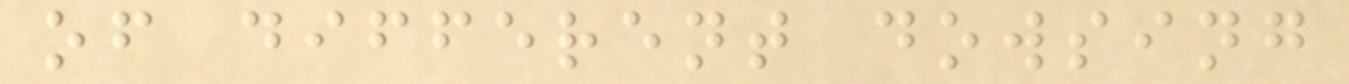of different dowsing
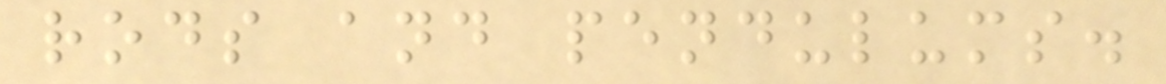rods and pendulums.
